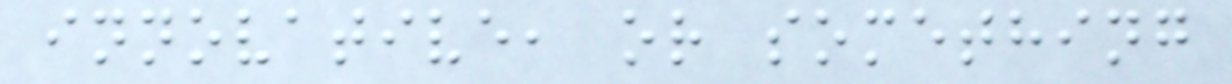innovative, or something
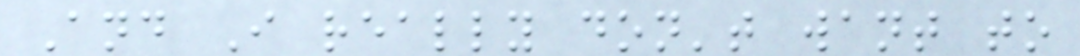And I really don't want to
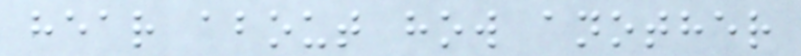hear about how another
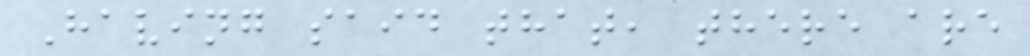Having said that, there are
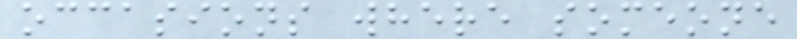occasions where someone
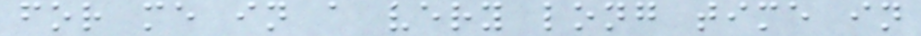for me in a very long time in
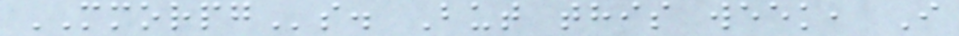MMORPGs. But this week, I
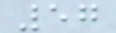57
